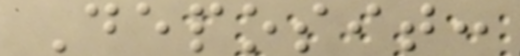Deposit:
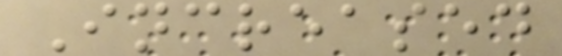Increased
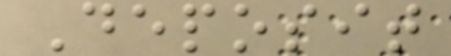Deposit
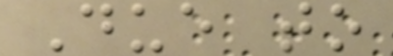Due to
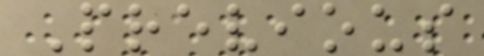Previous
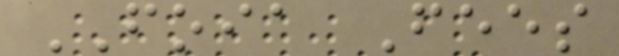FOIA Fees
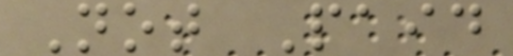Not Paid
